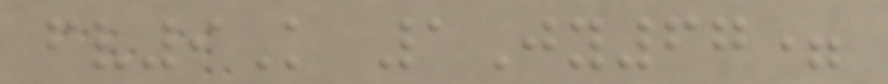fv9K 1Jy67=
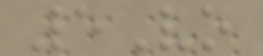5Vo
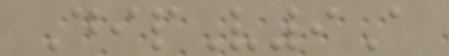DipV9A
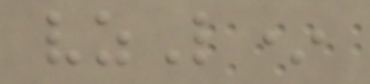vzL*
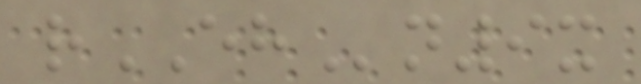rEHn9x
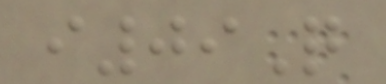i09Q
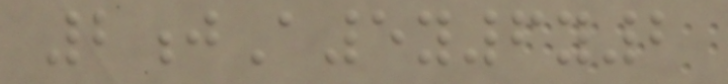2jA5y6y2
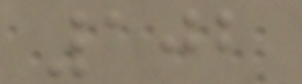102
